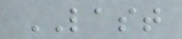LAST
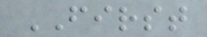FIRST
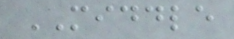MIDDLE
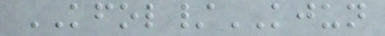KFOL/KJUN
